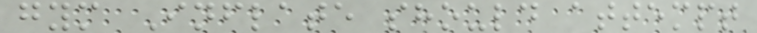gym Inflate should attempt
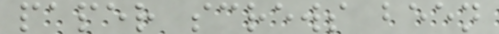paper screws been
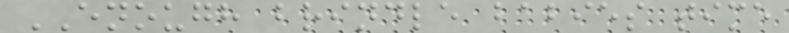ENOUGH brindle babies time
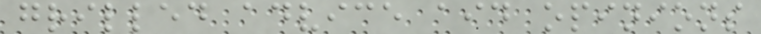grilled advice aid opinions
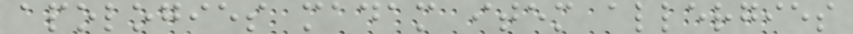apologies madam item allergies
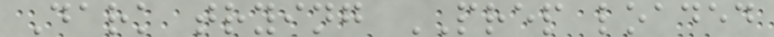Dark trying PREP loaded
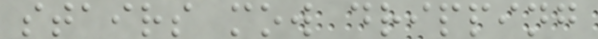stairs mow dripping
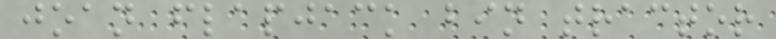joan flapjack bin tractor
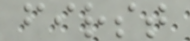first
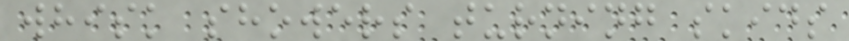whisk showers turning skids
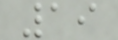19
